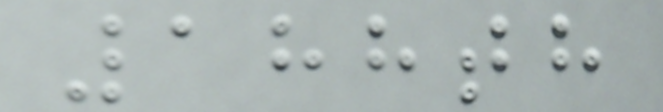188th
